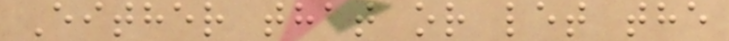Either that or let the
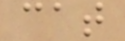cat
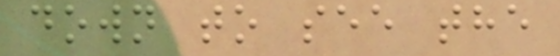down to see the
